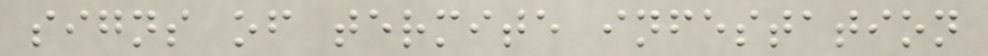signs of termite infestation
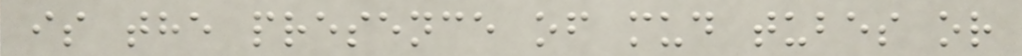is the presence of mud tubes or
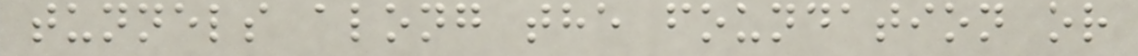tunnels along the foundation or
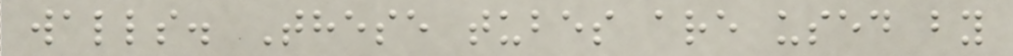walls. These tubes are used by
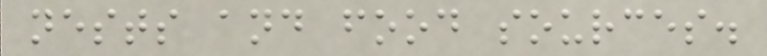nests and food sources.
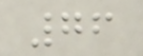76
